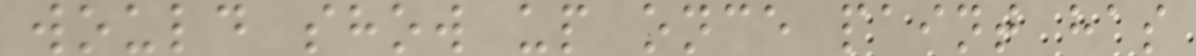would show up once paint has
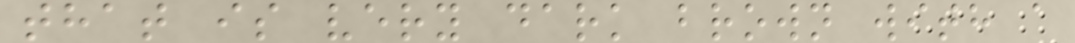that is very dark brown with a
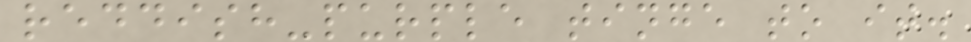reddish-purple tinge to it.
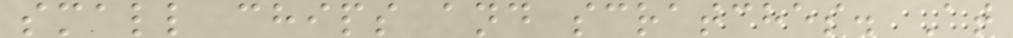small chips and scratches. At
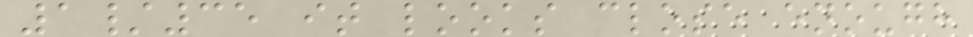1/35 it looks close enough
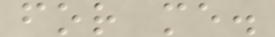for me.
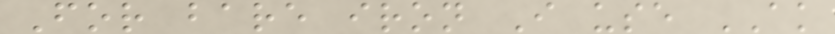For bare iron I use AK
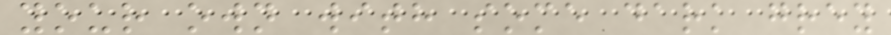your own with some dark grey
